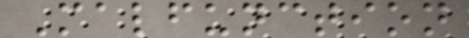Malfunction
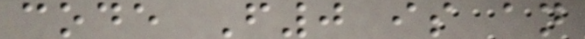code F0 is an
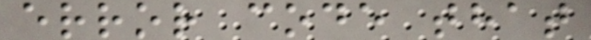error code that
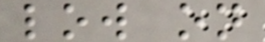low on
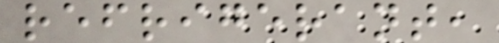refrigerant,
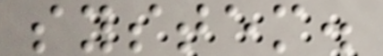system.
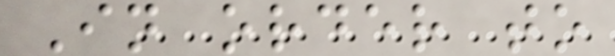In order to
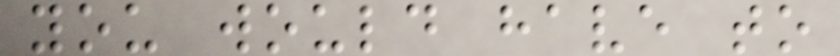you would have to
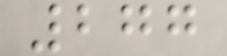277
